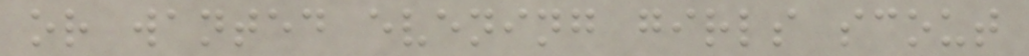or wanted evening girls scout
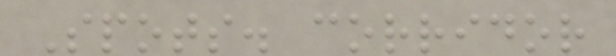Spots. corridor
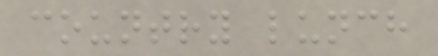country lunch
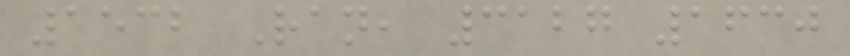1532 Ran, 3127 1630
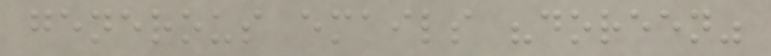generous emails "doreen"
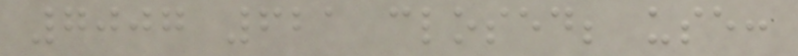7007 621 closed; use:
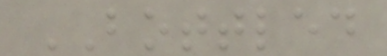BOTTLED
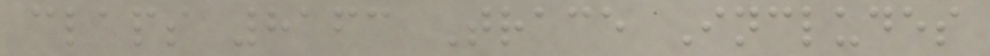claps 8163 Trace Includes
